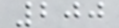200
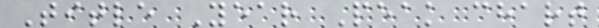Title Year Peak chart
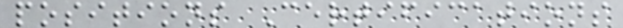positions Certifications
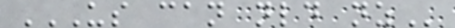US CAN NLD NZ
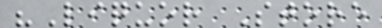"Liquor Store
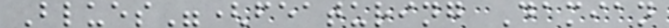Blues"(featuring Damian
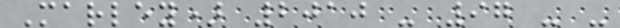Marley) 2010 - 97 - -
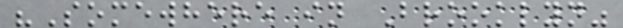"Somewhere in Brooklyn"
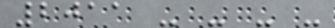2011 - - - -
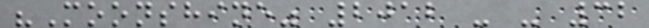"Moonshine" 2012 - - 32
